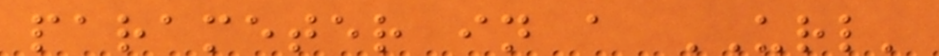parameter in a URL'
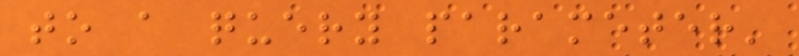to a query parameter'
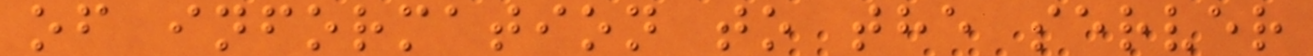of information to the server
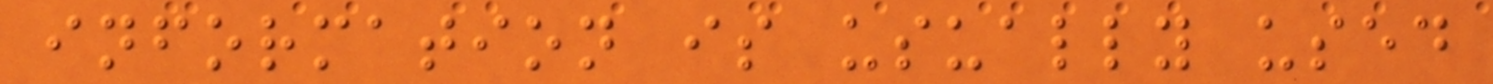information is usually used
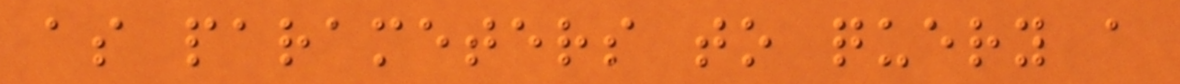as parameters to query a
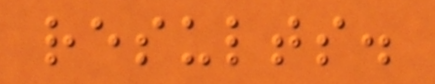results.
